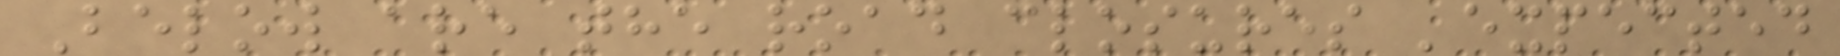Below are the road closures 'expected
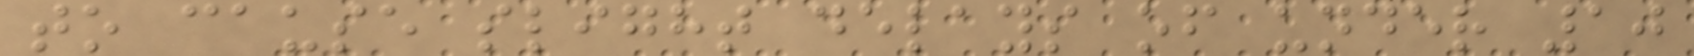to cause slight delays of under 10
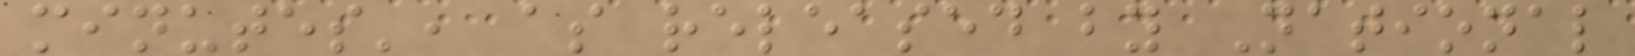minutes', as released by National
